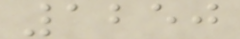1250
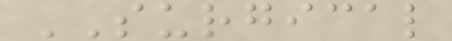SURGICAL
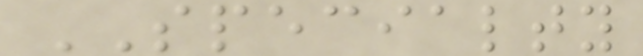SPECIALTY
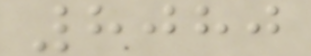8080
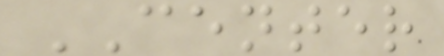CENTER
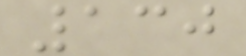130
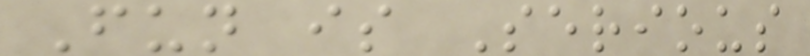Fun is Serious
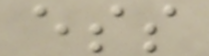ess
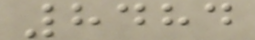8484
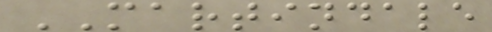MARTINDALE
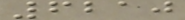6210
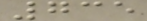735
